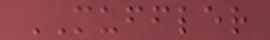MUFFLER
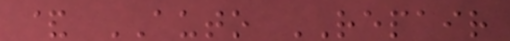& AUTO REPAIR
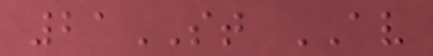21ST AV
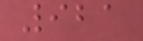921
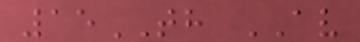15TH AV
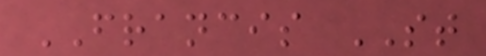FRANCIS ST
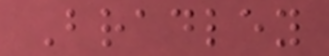Bradley
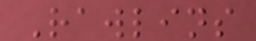Rawlins
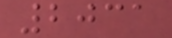2031
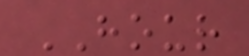HOUR
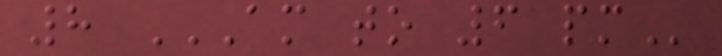8 AM TO 6 PM
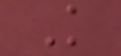K
